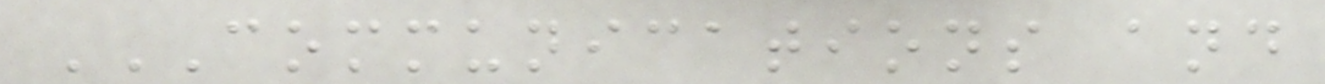COMMUNICATIONS AND
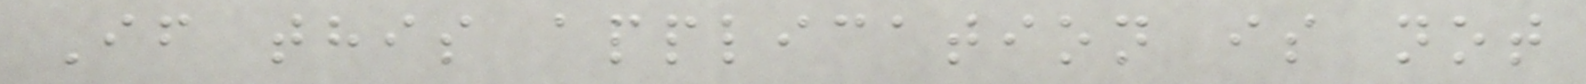If this application is not
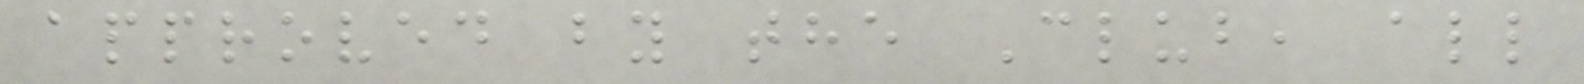approved by the Club, all
